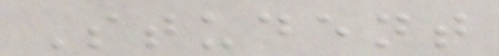Student
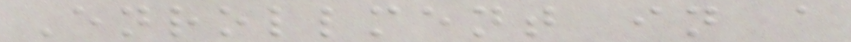Enrollment in a
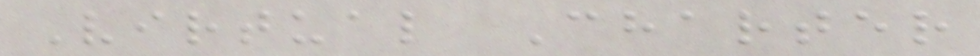Virtual Charter
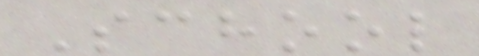School
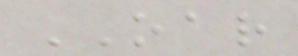OAR
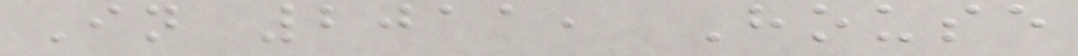In 2011, House
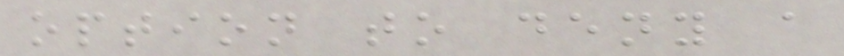option to deny a
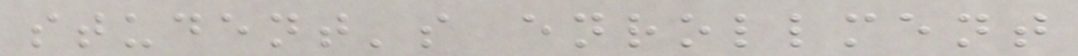student's enrollment
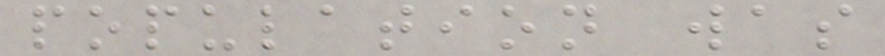population was
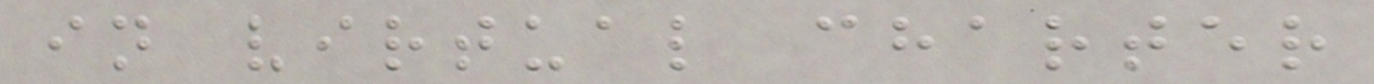in virtual charter
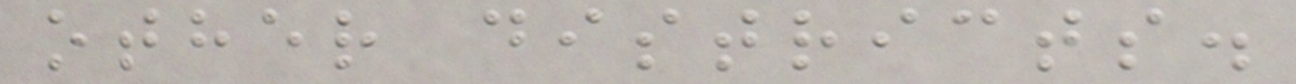other districts.
